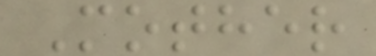Mother
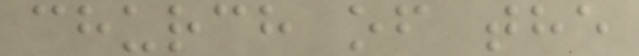church of the
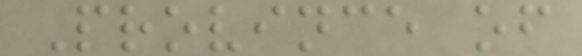Province of
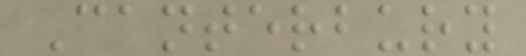Canterbury
